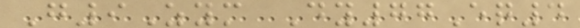G9Zym Dy77Eq4
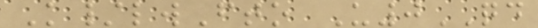K/lwFto U0QD
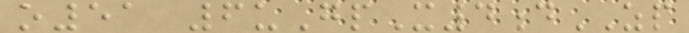o51 6uGpX4dZP
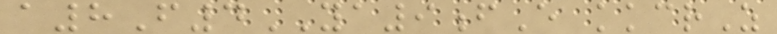a8F4YA9fE kkcrZ
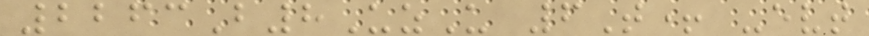2263B8UzU 6T+ -evt
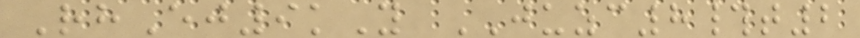RhEj9kY JUZC8#t2
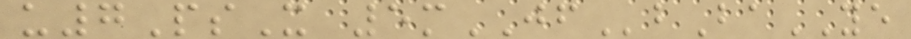u7PsX 5mJFbBaYE
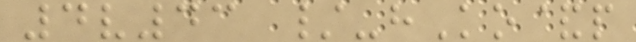4v43 /-hKo&p
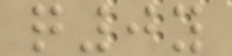q0y
